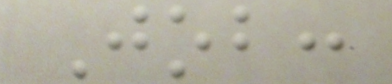Job:
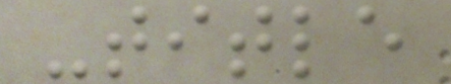-title
